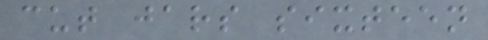cut jars sixteen
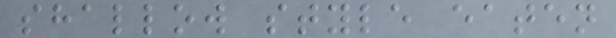shallow style eaten
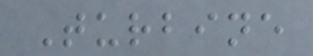Turbine
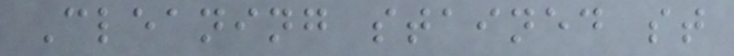Cleaning stained st
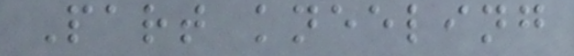Part kneeling
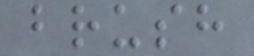brush
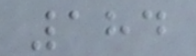184
